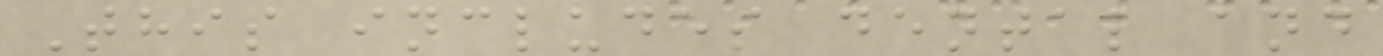This includes dental and
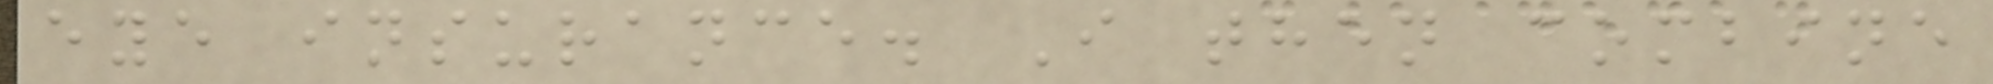eye insurance. I then combine
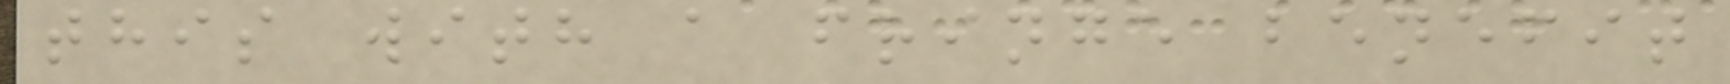this with a fringe benefit
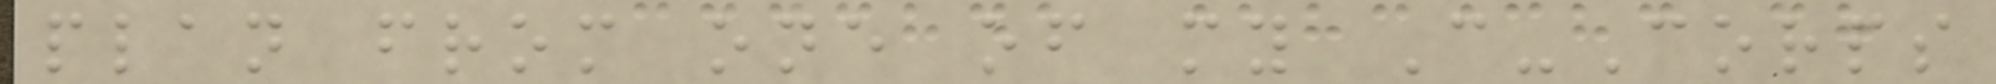plan from one of my C-Corps
